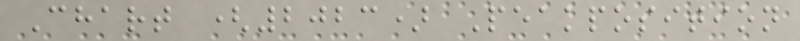Chart (2023) Peakposition
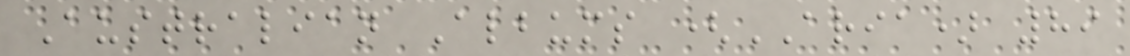Australian Albums (ARIA) 89
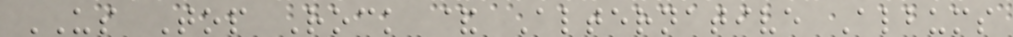US Top Rock & Alternative Albums
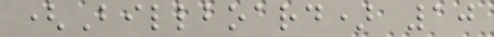(Billboard) 10
